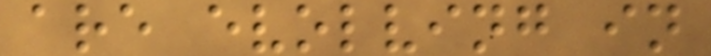are evolving in
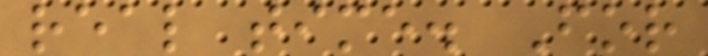real time. For
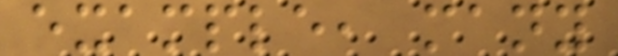example, many
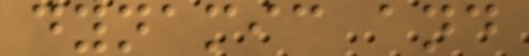dynamic and
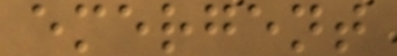emergent
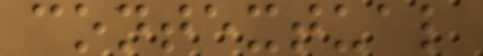contextual
